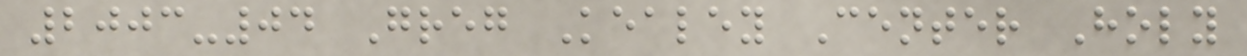2003-04 Greg Kealey Center Holy
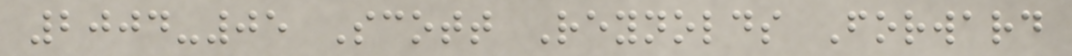2004-05 Scott Reynolds Forward
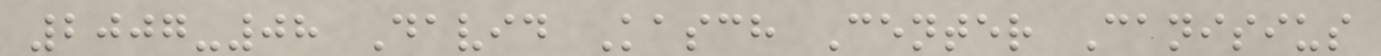2007-08 David Kasch Center Canisius
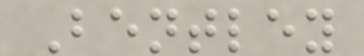Bentley
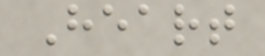Heart
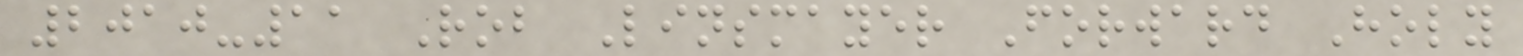2010-11 Rob Linsmayer Forward Holy
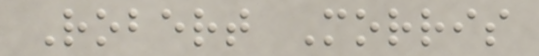Robert Morris
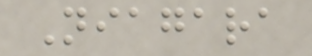Niagara
